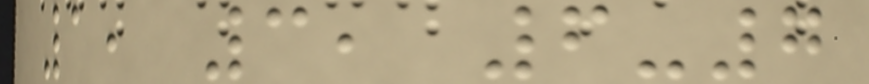1, 3, 6-7
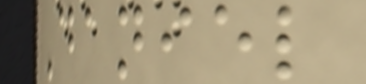Daniel
